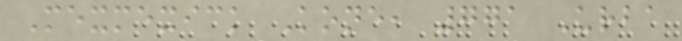Mexmexick Kone, 771 Urba
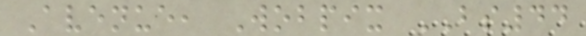Avenue, Wobpix BS44
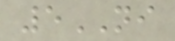5NI
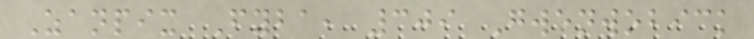Zanpix Fyba, 309 Gwenwobick
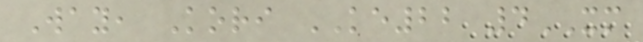Way, Kori KE22 4XM
